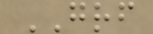GRF
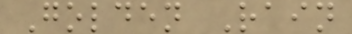Golden Rain
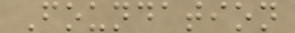Foundation
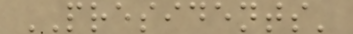PRESIDENTS'
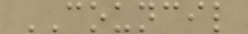COUNCIL
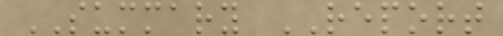SUMMARY REPORT
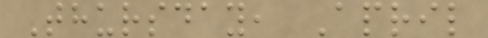Thursday, April
